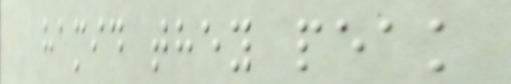hamid they peak
